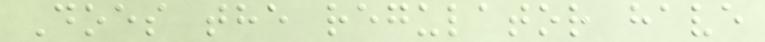Does the regulator have
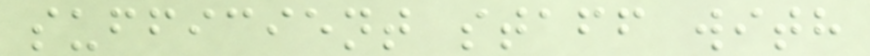sufficient staff with
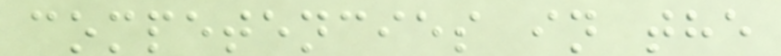competencies in the
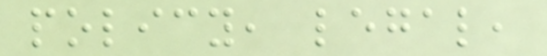policy, legal,
